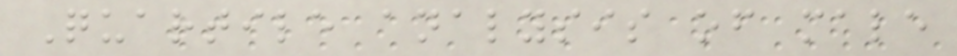Quartile analysis of male
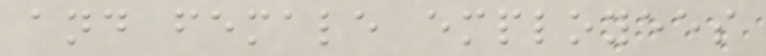and female employees
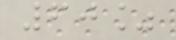60%
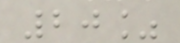20%
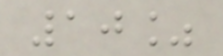10%
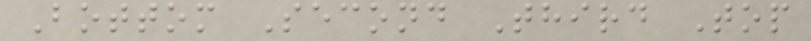Bottom Second Third Top
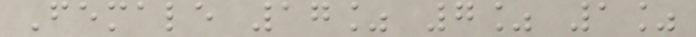Female 17% 7% 1%
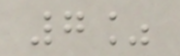7%
